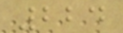224
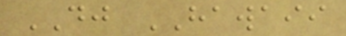DJ HAWAII
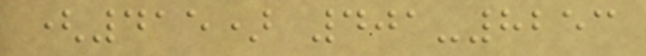(415) 401-8253
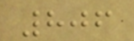806
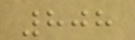808
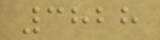3828
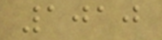1010
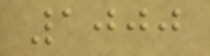1000
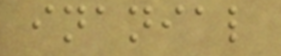inanial
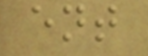ent
